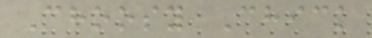Choosy Chick
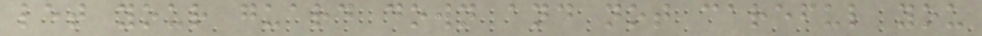let your guard down and not careful you
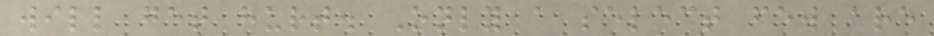will get hurt. Only a select few are
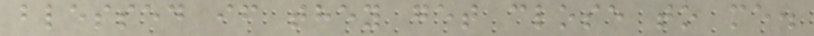blessed if they get close to me.
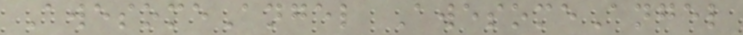AwesomeAngel AwesomeAngel
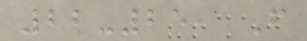22-25, F
